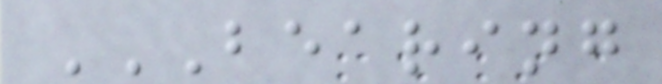BEARING
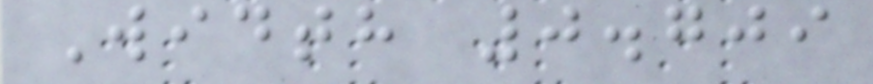Width 0.709
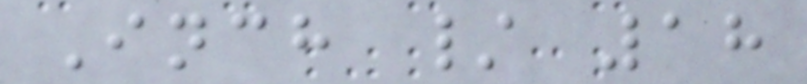Inch / 18
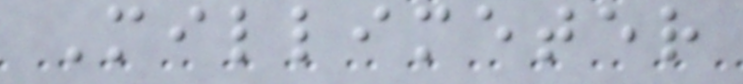Millimeter
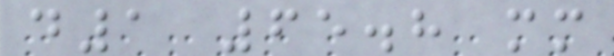d1 65.8 mm
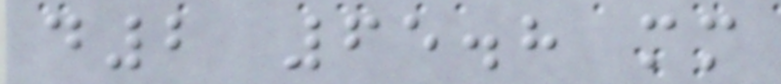d2 65.8 mm
